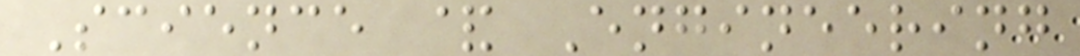Science & Engineering
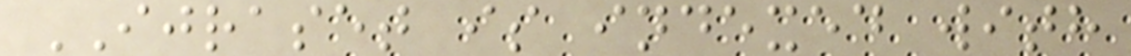IJRASET is indexed with
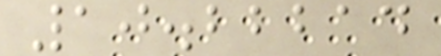10.22214
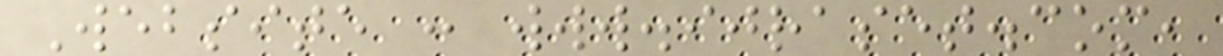Website : www.ijraset.com,
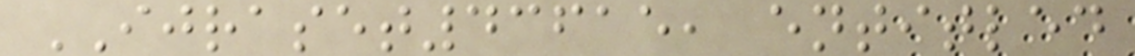IJRASET43615, entitled
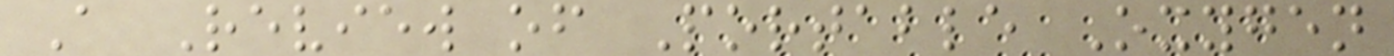A Review of Portable Oxygen
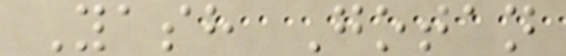Yash Gotan
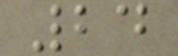24
